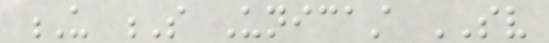U S Unicast SV
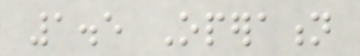1.5 Operation
